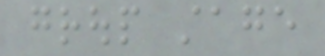group stage
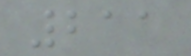211
